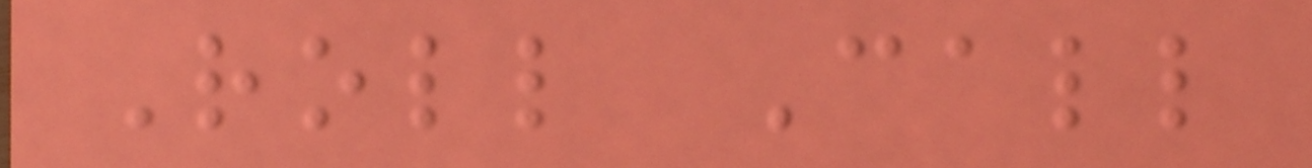Roll Call
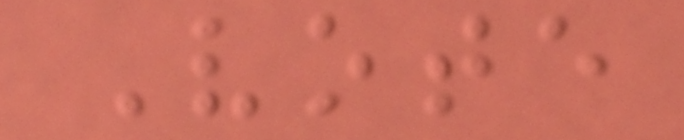Vote
